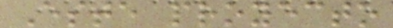Este proyecto
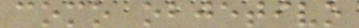como objetivo
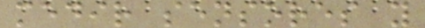medir sensores y
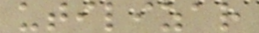utilizar
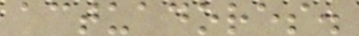actuadores.
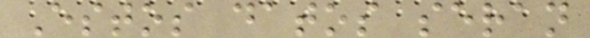Estos datos seran
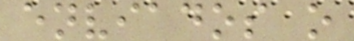enviados o
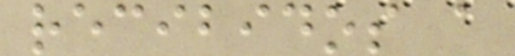recibidos a
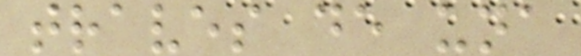traves de una
